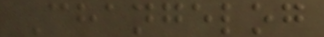Changelog
